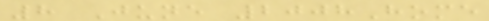8 June 2008Home
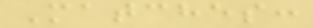Matches:
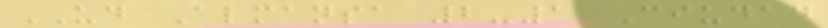UD Almansa 2-1 Ciudad
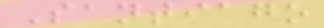Santiago
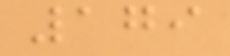179
